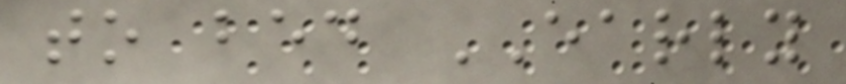to bed EARLY
